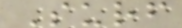Surf
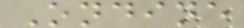Ondine
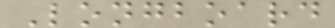Longboard
